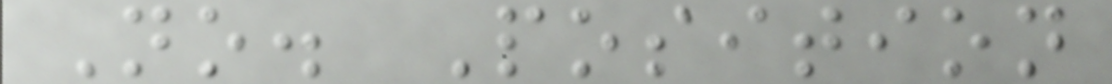No. Position
